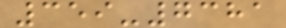359-7381
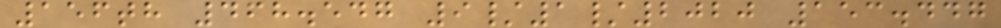156th 468.547 9/1/2020 153.447
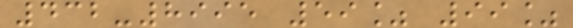432-8995 59% 99%
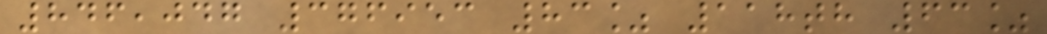846,047 376953 83% 118th 63%
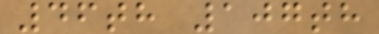46th 107th
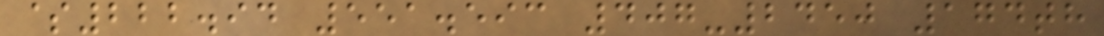$222.94 551.593 407-2450 174th
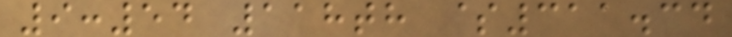9:54 118th $311.34
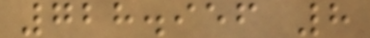728.956 8
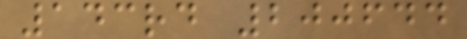143rd 200644
